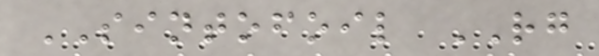SINTOFOIL RG
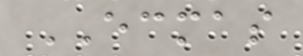ECMAS
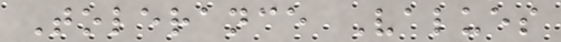Tolerance Values
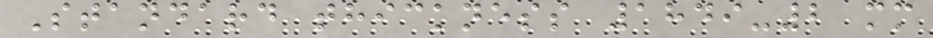Standard thickness 1849-2 mm
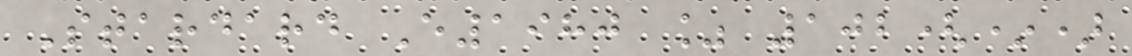Stardard E1980 % 102(*)
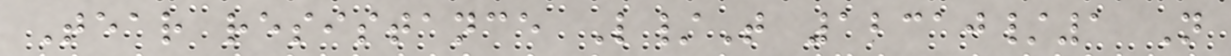Tear resistance L/T 12310/1 N
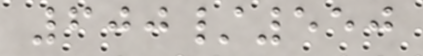600/550
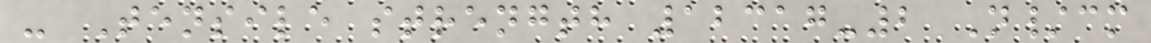- Tensile strength 12317-2 N/cm
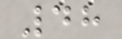48
